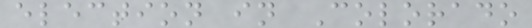election in Colorado
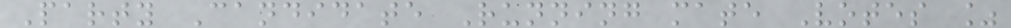Party Candidate Running mate Votes %
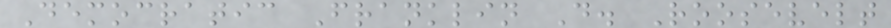Democratic Franklin D. Roosevelt
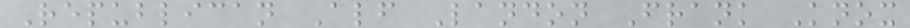Republican Alf Landon Frank Knox
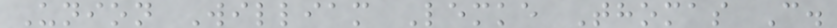Union William Lemke Thomas C.
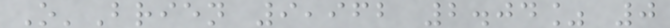O'Brien 9,962 2.04% 0
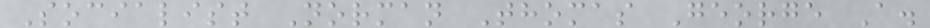Socialist Norman Thomas George A.
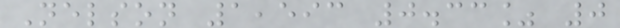Nelson 1,593 0.33% 0
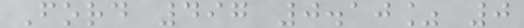Ford 497 0.10% 0
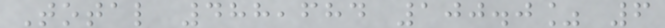Total 488,684 100.0% 6
